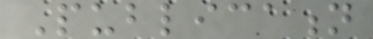Publication
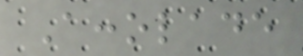Accolade
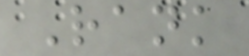Rank
